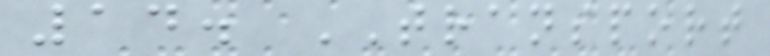14. TRANSPORT
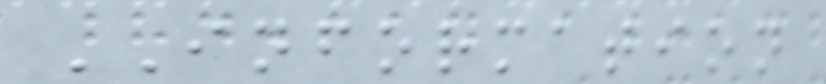INFORMATION
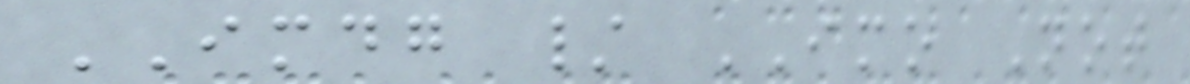IMDG / IMO Not
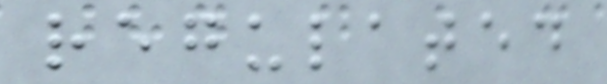regulated
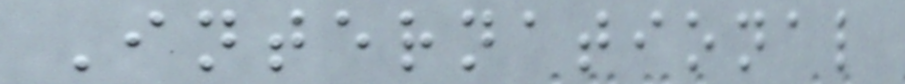International
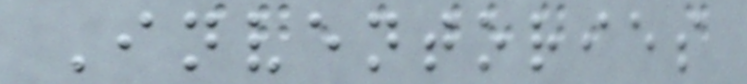Inventories
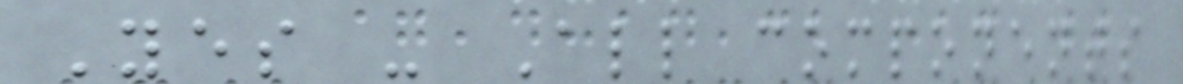Yes - All components
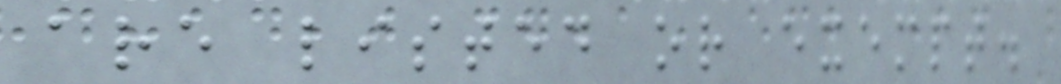are listed or exempt.
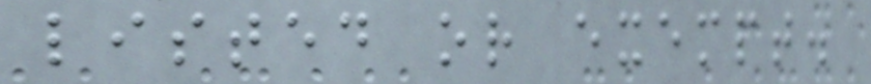listed or exempt.
